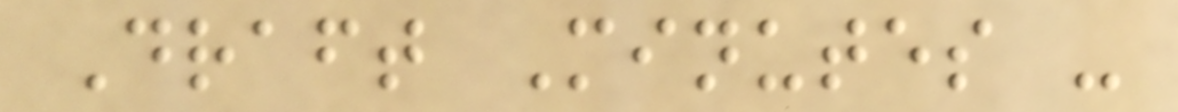Draft Minutes -
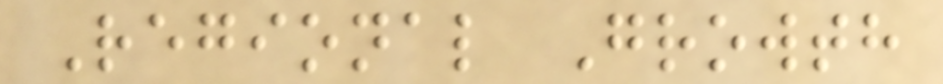Regional Growth
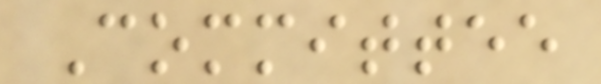Committee
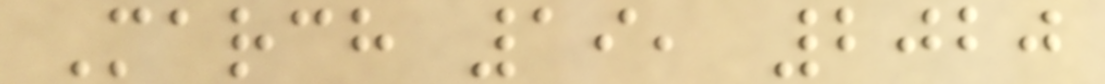March 19, 2020
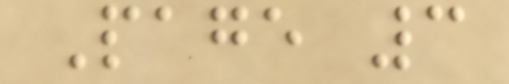Page 3
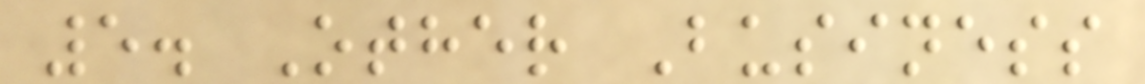5. Other Business
